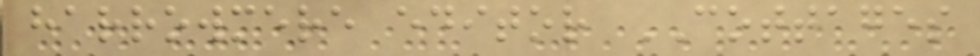harrowmere editor COTTAGES
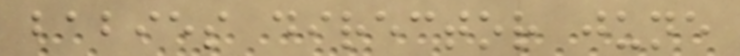babies director june
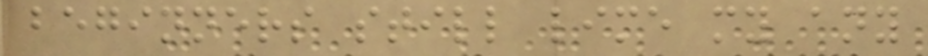beginners still lime my any
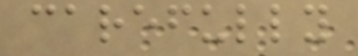carefully
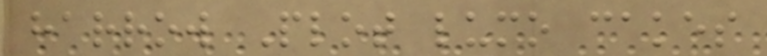harrow Plot lumo cakes
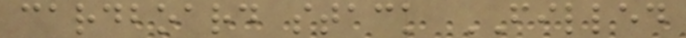cardboard stack FILLED
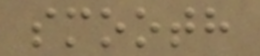smooth
